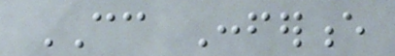CC Conference
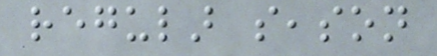regular season
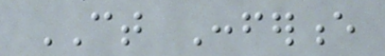CT Conference
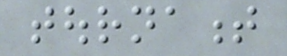tournament
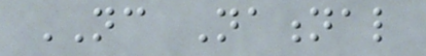NC National
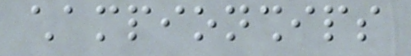championships
